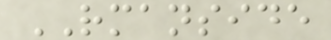RMANSIDE
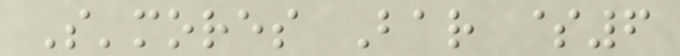S'mores Bar $6
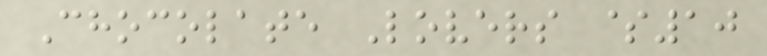Chocolate Lovers $10
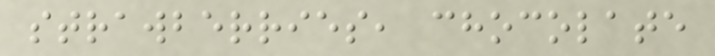strawberries, chocolate
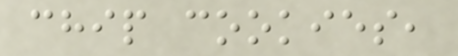chip cookies,
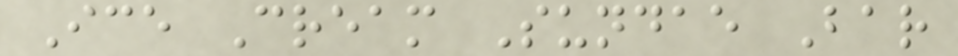Ice Cream Sundae Bar
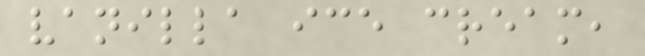vanilla ice cream,
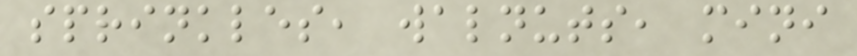sprinkles, walnuts, mini
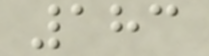183
